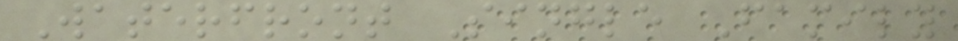Waterfront Single Family
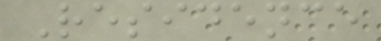Residence
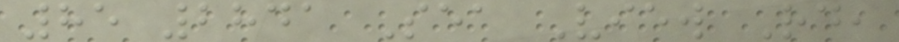85 2841 Sea View Rd,
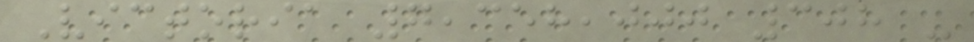Victoria 7,358,000 308 -
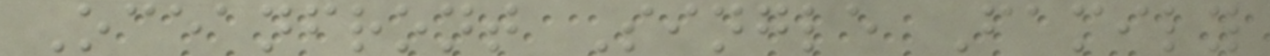Oceanfront Single Family
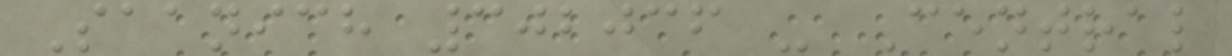Saanich 302036 - Central
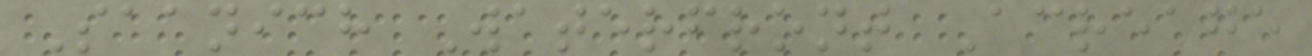Saanich Waterfront Acreage
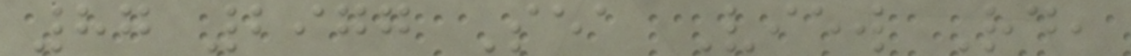87 2977 Sea View Rd,
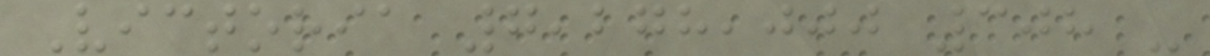Victoria 7,278,000 308 -
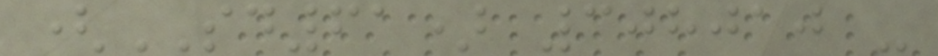(SD61) 308010 -
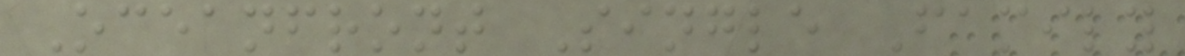Oceanfront Single Family
